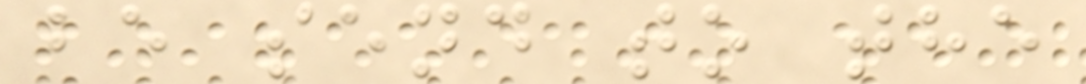be send to the
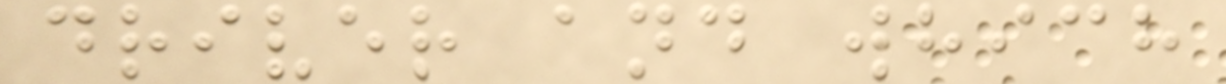driver and which
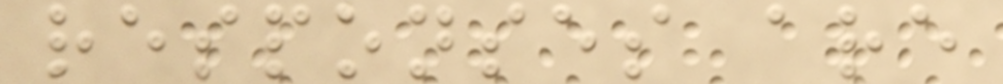responses are
